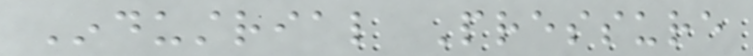Industrial Pressure
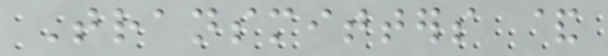Transmitters &
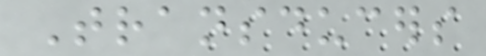Transducers
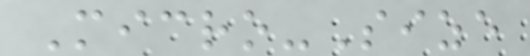Micro-Size
